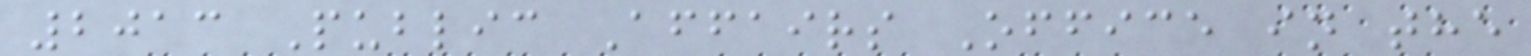2013 Public Affairs Office in the
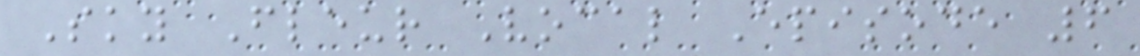Sky Fleur Vocal Episode 6
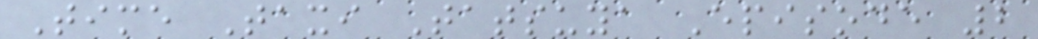Time Taxi Tatsuya Episode 2
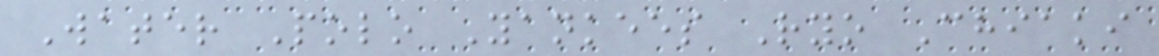Water Polo Yankees Ryo Chiaki
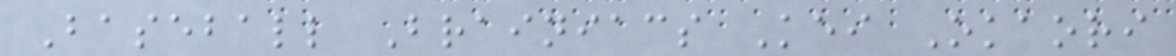Baseball Brainiacs Kei Okaori
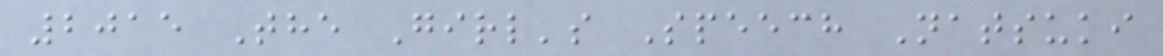2015 The Girl's Speech Natsuki
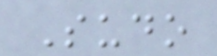Sudo
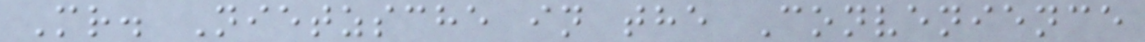Mr. Nietzsche in the Convenience
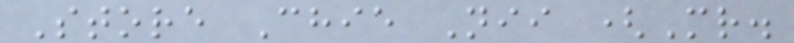Store Chie Nii (Mr.
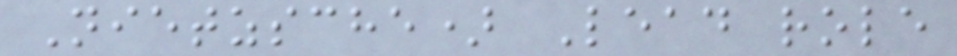Nietzsche) Lead role
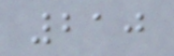210
